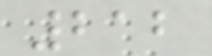212
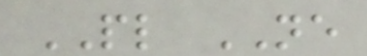PL NE
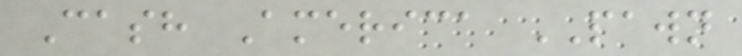Cash America PAWN
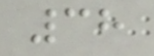38
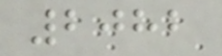2082
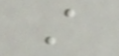A
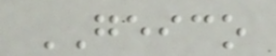GEICO
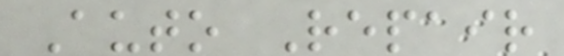Auto Repair
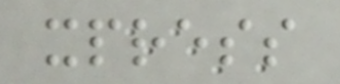xpress
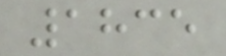1835
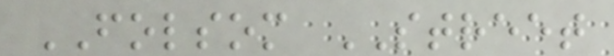FOLSOM STREET
